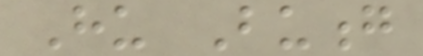Hu Buong
